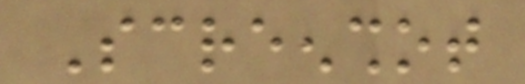Screenshot
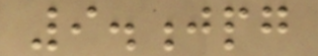9.jpg
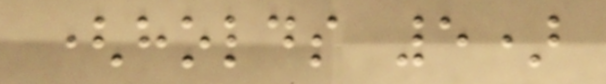(holds 5)
